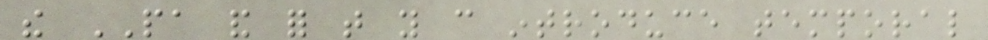the PA and for that you can introduce temporal
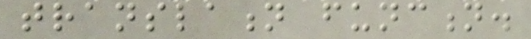translation function.
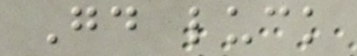Good luck
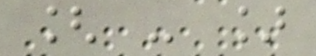[ - ]
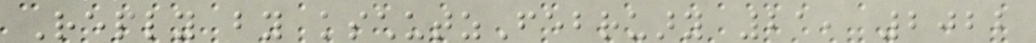Reply by kschutzFebruary 21, 2022
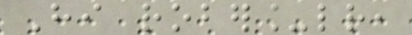Hi rober_lr,
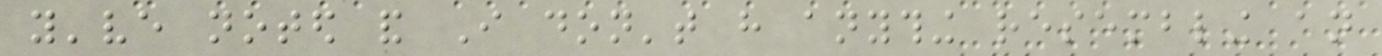you've noted and I don't have anything resembling an
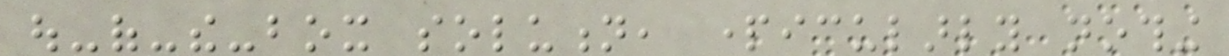out-of-the-box solution, particularly nothing
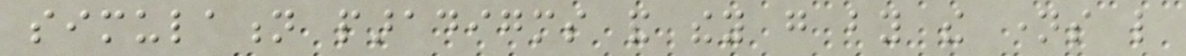simulation paradigms and they go by the names like
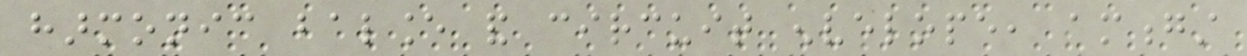harmonic balance and circuit envelope, amongst
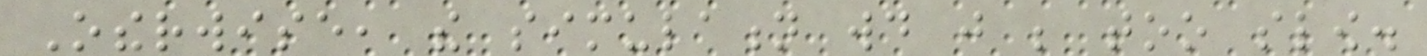Otherwise, the simulation would just be too slow.
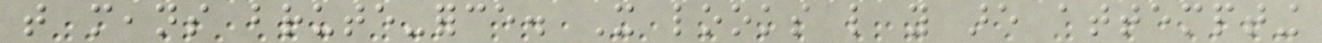that means brute-force. It looks like you are attempting
